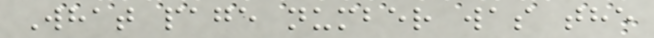What page number was the
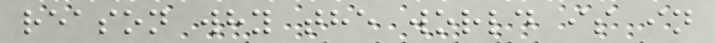reason why the world is in
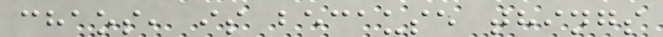chaos, is because things
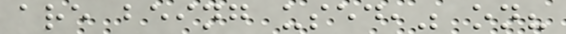are being used," on?
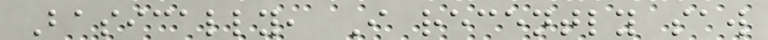Basically, I recently saw
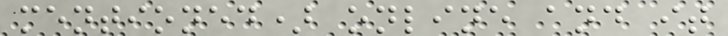mentioned) online and it
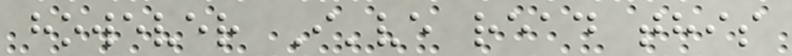however I've read this
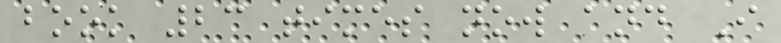book 23 times now and I
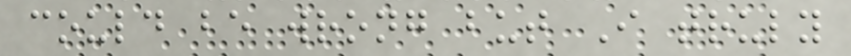could be wrong but I truly
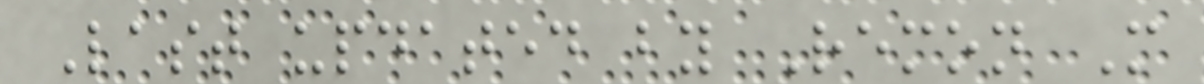Last updated by Remon M
